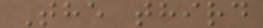The third
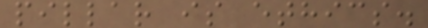pillar is ethics.
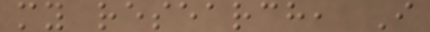my research, I
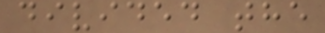divided the
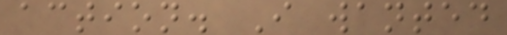action. I wanted
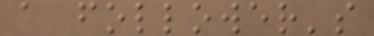a follower's
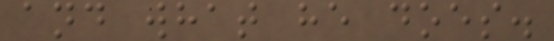and what he does.
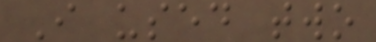I used two
